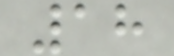18
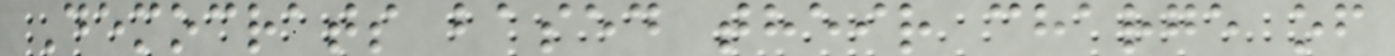Democrats based their charge of
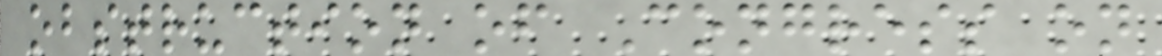obstruction of Congress on
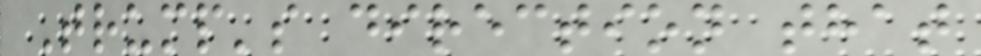Trump's direction that
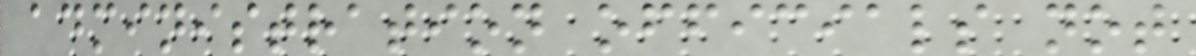administration officials not
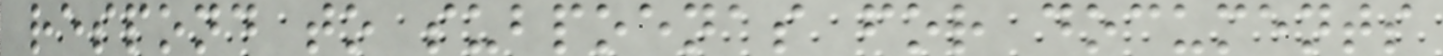respond to subpoenas for documents
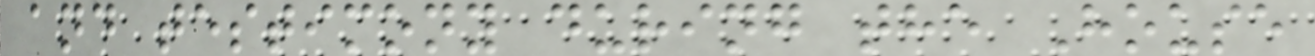and testimony during the House
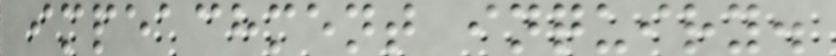impeachment inquiry.
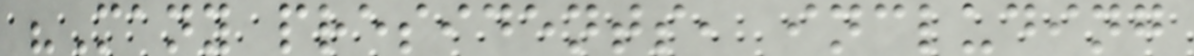"Many presidents, including
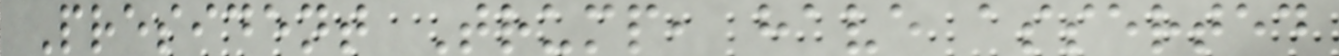President Trump, have asserted
